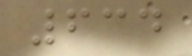634
